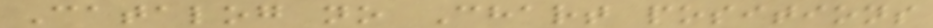Catalog no Chart positions
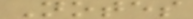Notes
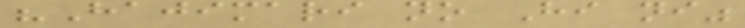"Hajimari no Hi ni"
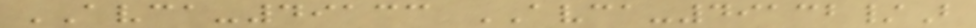AVCA-49133 AVCA-49132/B
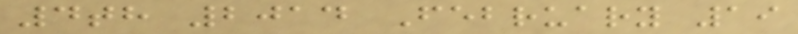4th 2014 February 19
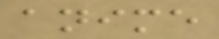anime
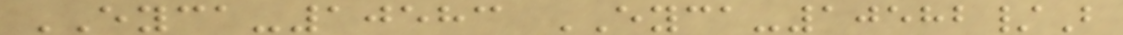EYCA-10583 EYCA-10582/B
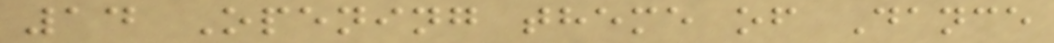14 Opening theme of Dance
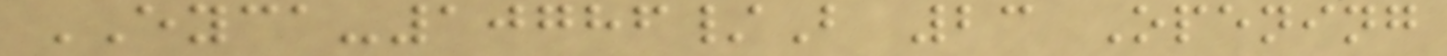EYCA-10786/B 23 Opening
